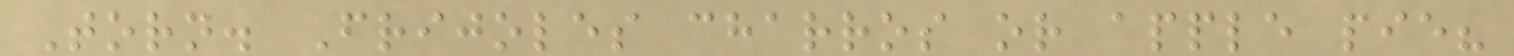Torn. Frijoles charros or apple pie?
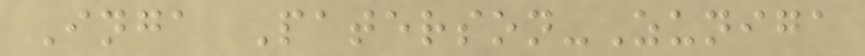Inga Paterson-Zuniga
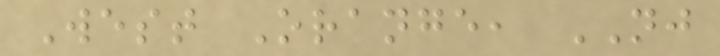West Orange, NJ
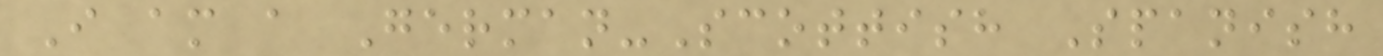I am a German-Scottish Spanish
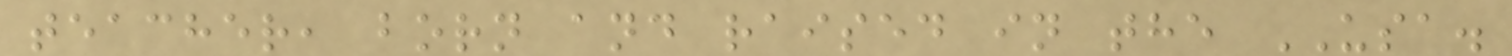teacher, born and raised in the USA.
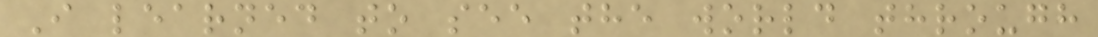I learned to see the world through
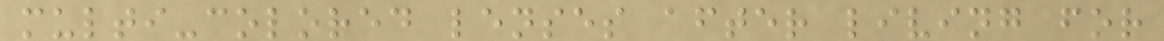multi-colored lenses after living for
